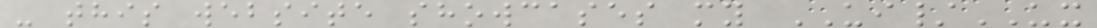- this website showcases my UI/UX
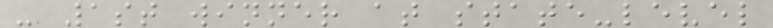- 1st winner at state-level
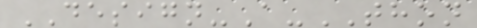DESIGN-A-THON
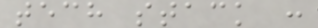tech stack :
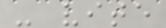- vite
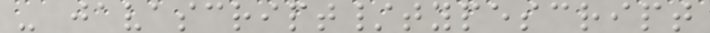- javascript/typescript
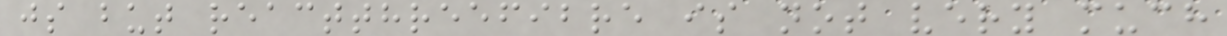js but reactthreefibre is not very much
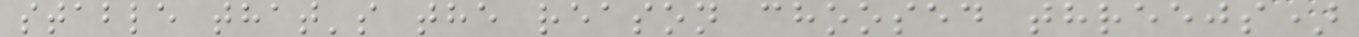stable that's the reason choosed threejs)
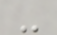-
